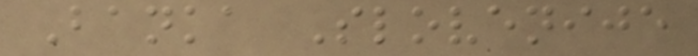Banka Slovenije
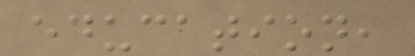education,
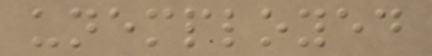unemployed
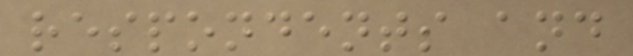respondents and
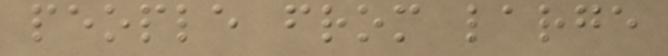people from large
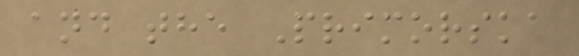and the Primorska
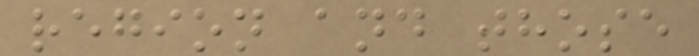region and those
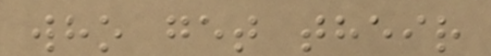who get their
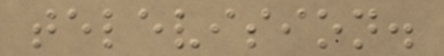television.
